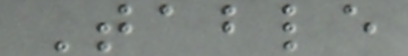Table
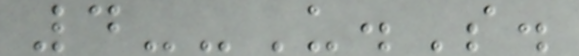4--U.S.
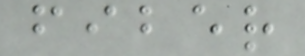fiber
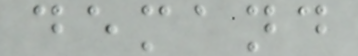demand
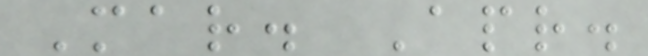Mar. Apr.
